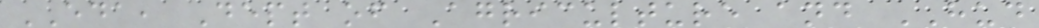EDA, Dept of Agriculture and HUD
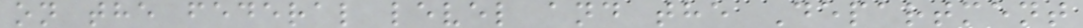on the federal level and the Department
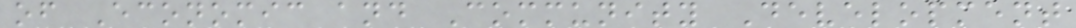of Economic and Community Development
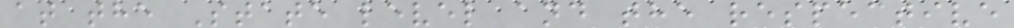at the State level and the respective
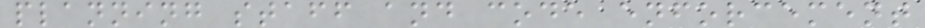planning staff and code enforcement
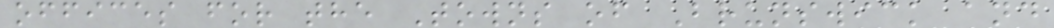offices for the Towns of Brunswick and
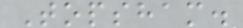Topsham.
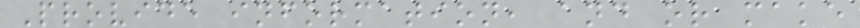Provide information, and or make
